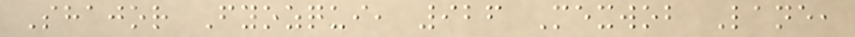Shajor Fyozqui, 926 Mexwob Lane,
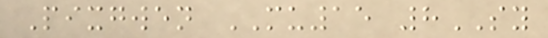Pixgwen MU15 8SY
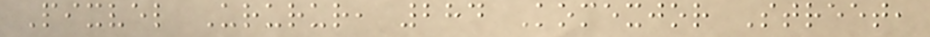Pixvel Ururur, 284 Komexjor Street,
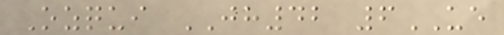Ozqui JH42 6UE
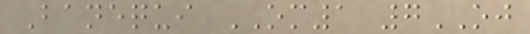Banequi OM1 7OJ
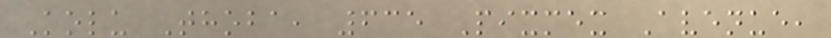Kolu Thoba, 635 Pixmex Avenue,
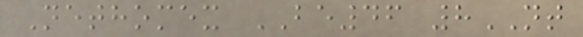Nethomex BE46 8NT
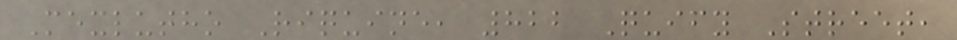Mexlutho Riquine, 822 Quify Street,
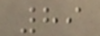89
